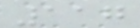117
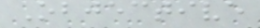Objective
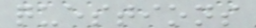questions
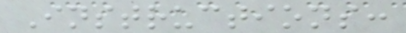Instructions:
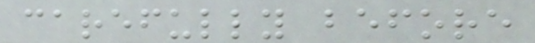carefully before
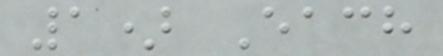1) Each
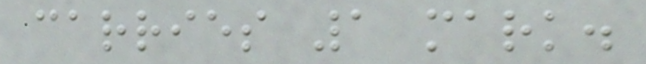carries 1 mark.
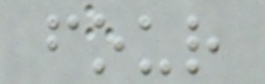four
